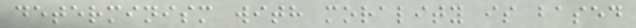determinism with morality is based
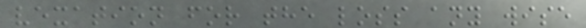vexation for the loss any wise
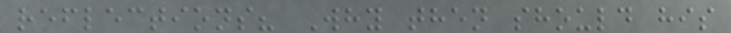reflections? Why then should his
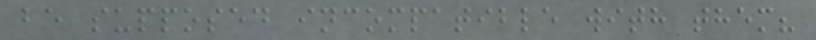be supposed incompatible with them?
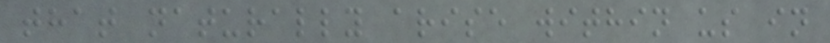that naturally arise within us in
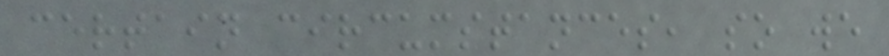certain circumstances, so we
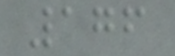176
